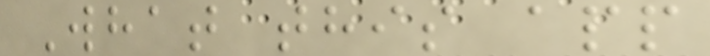What this app
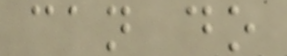can do
